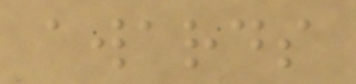awards
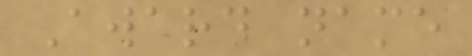Award name
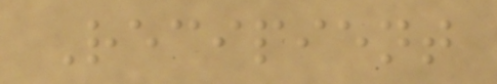Recipient
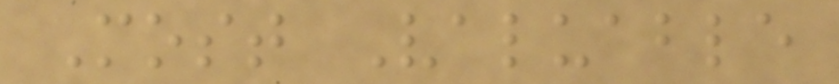Most Valuable
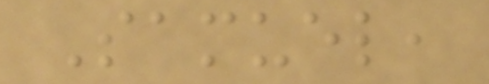Samuel,
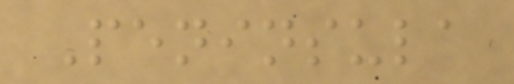Peninsula
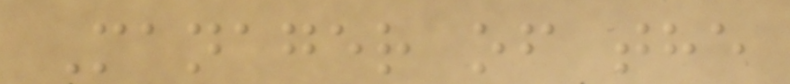Manager of the
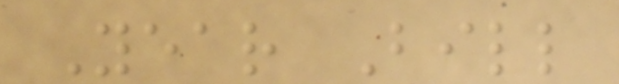Year Bill
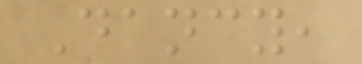Dancy,
